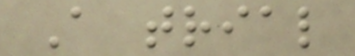A trial
